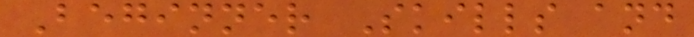Beginner Skills and
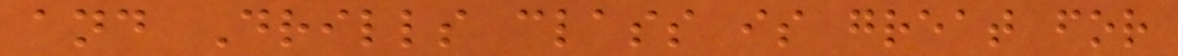and Drills class is great for
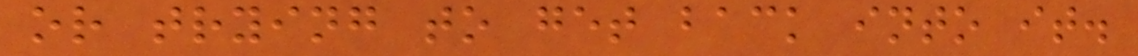or trying to get back into it.
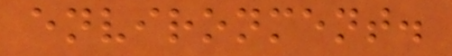environment.
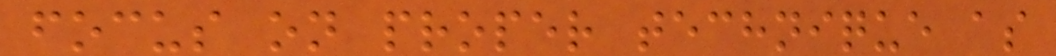focus on proper technique as
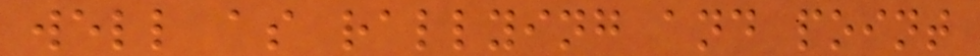well as rallying and point
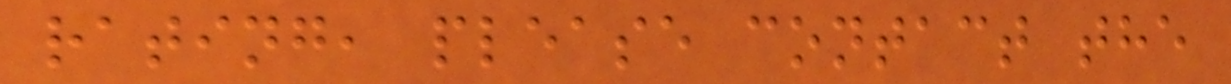rating, please contact the
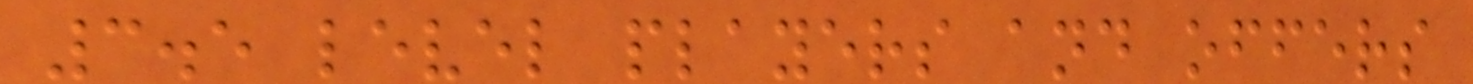3.5 level players and offers
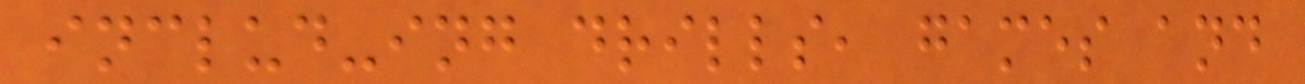includ-ing drills, games and
